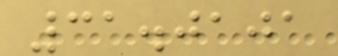31.0101
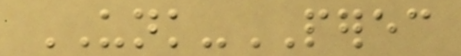UNK-PEREC
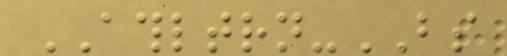ATHLTRN-BS
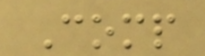Comp
